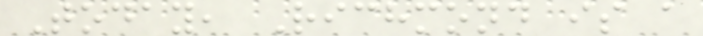Today, Richmond is a
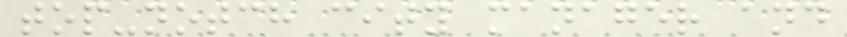top-notch city manager and
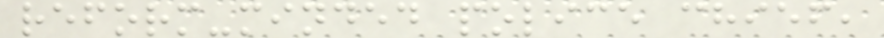reform-minded police chief,
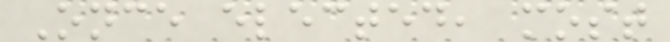Once elected, most
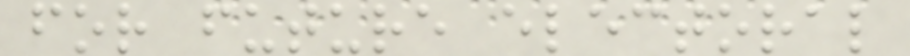for future electoral
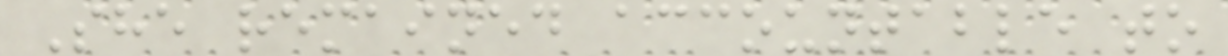She remained accountable to
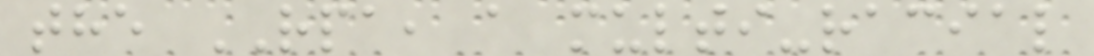the RPA, a multi-racial
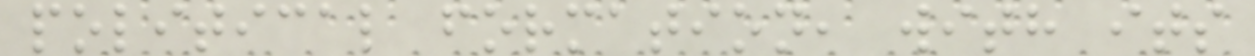political formation, with its
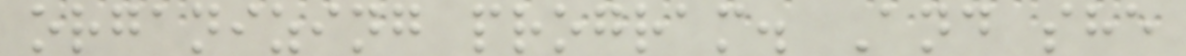organizing program. And she
